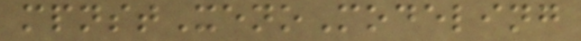mpnstXenoModeling
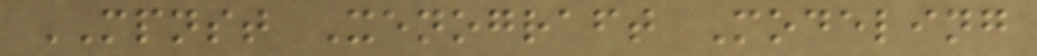MPNST Xenograft Modeling
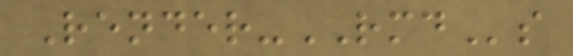Render-RMDs
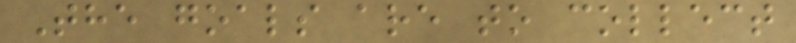The goals are to collect
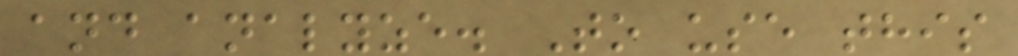and analyze. To use this
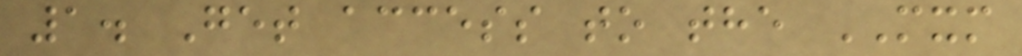1. Get access to the MXM
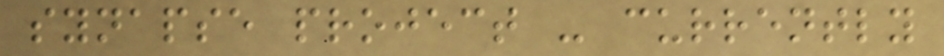synapse project - currently
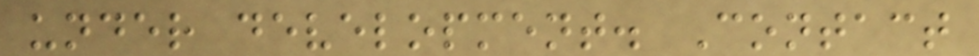under development. Contact
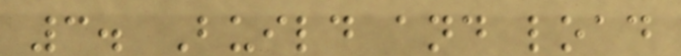3. Build and load
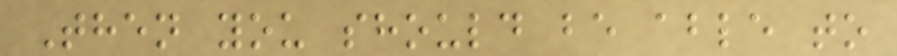Then you should be able to
